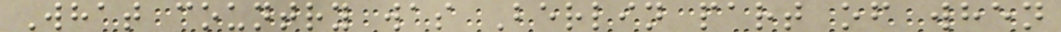What country was Berlin part of when
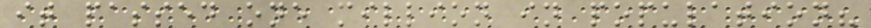it passed one million in population?
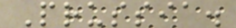Prussia.
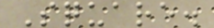Square.
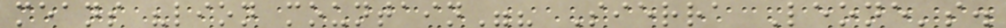means "lion mountain"? Sierra Leone's.
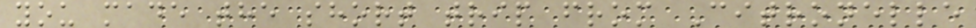you made the short trip from Citronelle
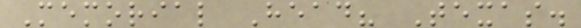Memorial Head? Texas.
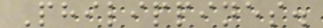Philippines.
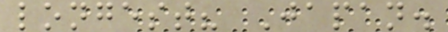longest? Japan.
